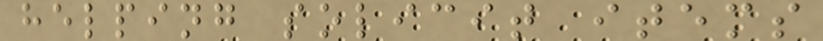helping solicit items
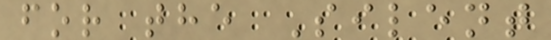for the Silent
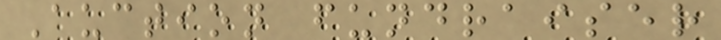Auction fundraiser
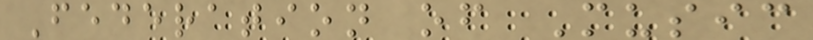Federation of Music
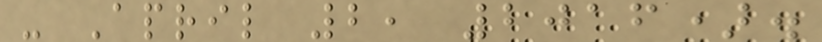- April 2, 2016).
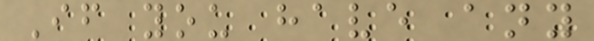If you have any
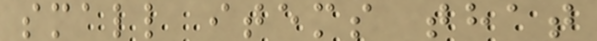small items that
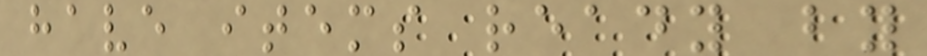have items ready by
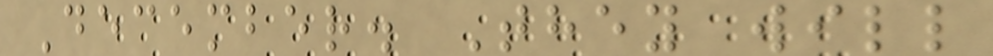December. They will
